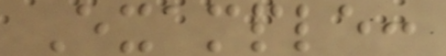Example:
